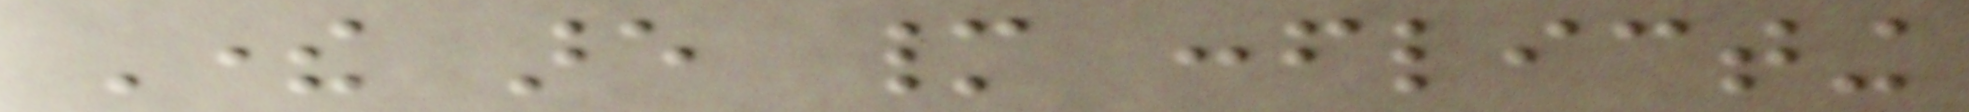There are many conflicting
